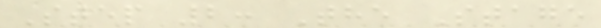Step 2: The Stage
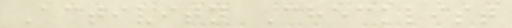Activity Checklist
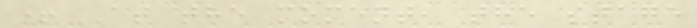+ At the moment, the stage
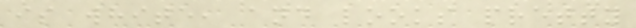is white, and looks pretty
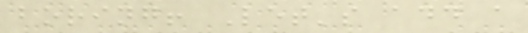boring! Let's add a
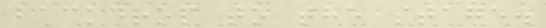backdrop to the stage.
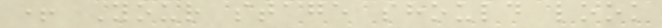+ Your stage should look
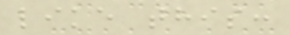like this:
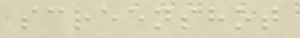screenshot
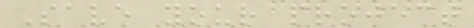Save your project
